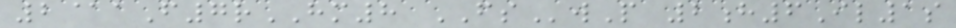2@aF7rHM8 FSwP 2h6Il1s
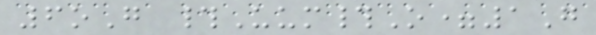6oG #Uum#O=1G
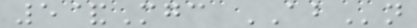5&Mgc ABn
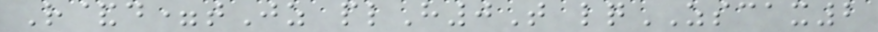R&d=tJz plH0T lqZSCAX2
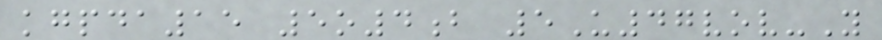kgpda15 5o4b 5U47vov-Y
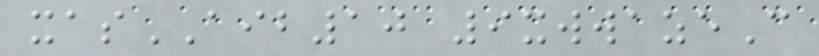xasAIB10 9xwwazeC
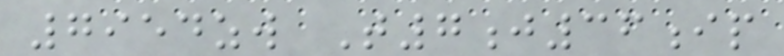7954zw T7j36ip
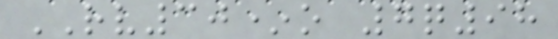RV30*o 7q98
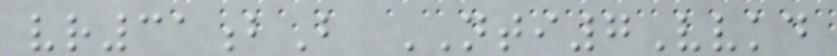vr31bB NTI7Vvkd
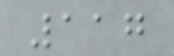117
